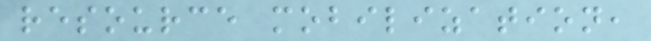resource mobilization,
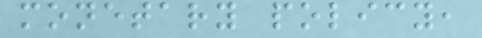monetary policy,
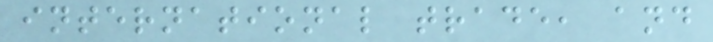international trade, and
